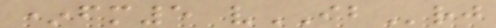*fm5 vIBrj
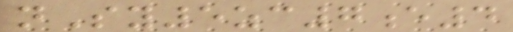nSy5zc7e4
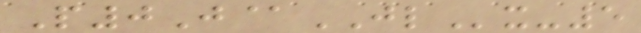P0J@JLx-5
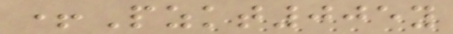+Pzkt005y
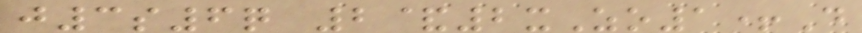j3s6q 2&2xZo1+D
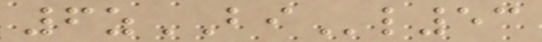6zBIl53
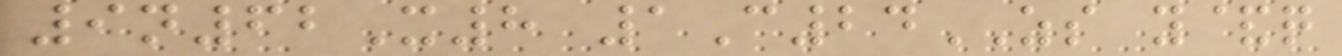9n62X8 1C24ZS y&q
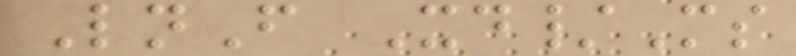LnF Xd/Ms
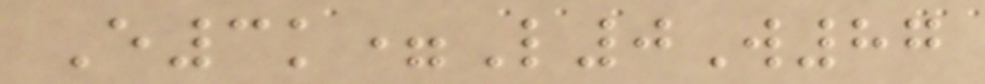E3k=L0W87
